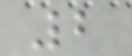2
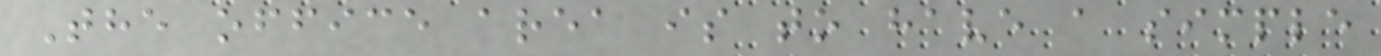The office area is to have a simple
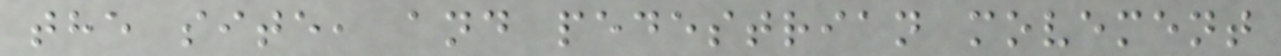the site, and pedestrian movement
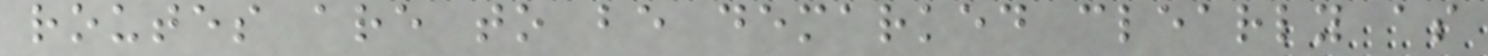routes are to be demarked clearly as
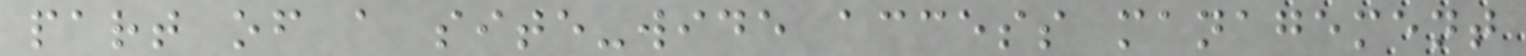part of a site-wide access management
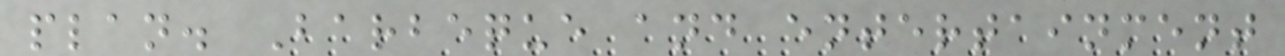plan. Barbeque and entertainment
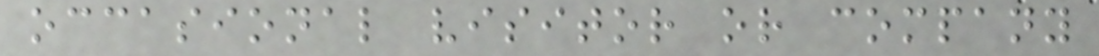occasional visitor or company
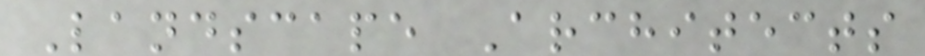Landscape Architects
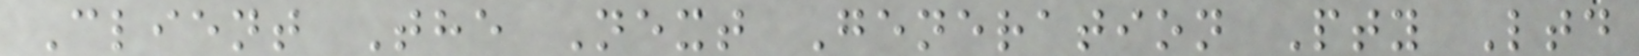Client The Next Generation Pty Ltd
